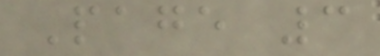Page 3
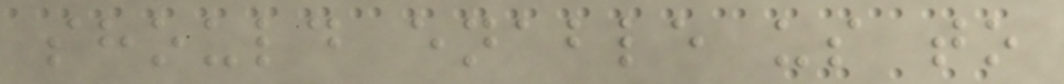should enable us to
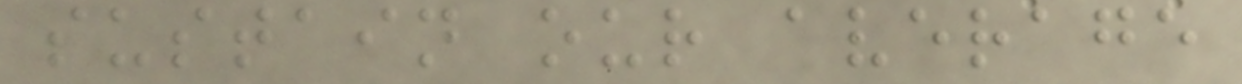sustain our average
